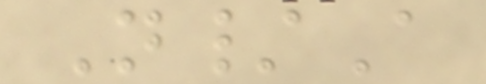N/A
